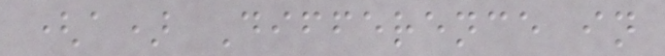(a) Difference in
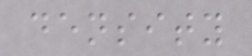density
